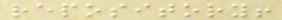repository!
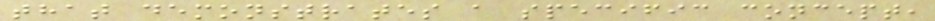that demonstrates a specific concept,
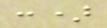:)
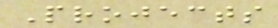Projects
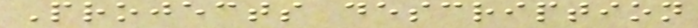Projects description
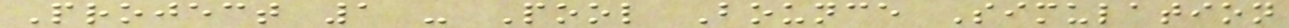Project 1 - Pool Bounce Simulation
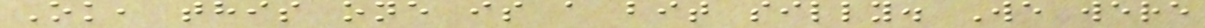Ok, this one is a bit silly. We were
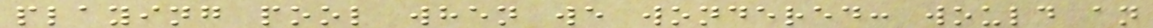playing pool when we wondered: would an
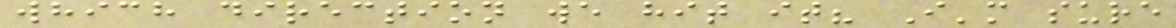which direction we hit it? I'm sure
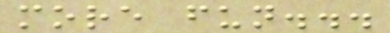more fun...
